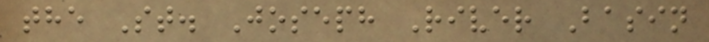the St. Joseph River Basin
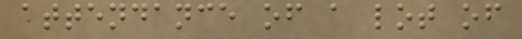attendance of a lot of
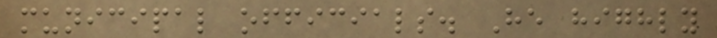municipal officials. He highly
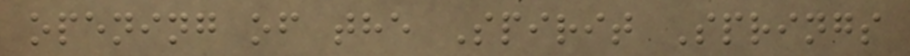opening of the Spirit Springs
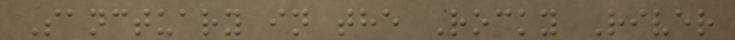Sanctuary in the Rocky River
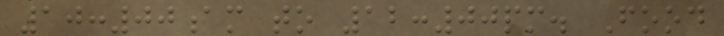10:00am to 12:00pm. Food
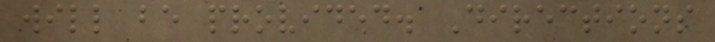will be provided. Directions
